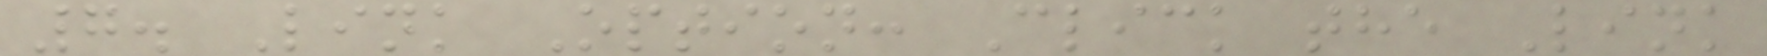7. Link Option: Click the Link
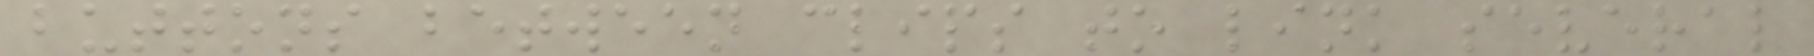buttons between clips to link several
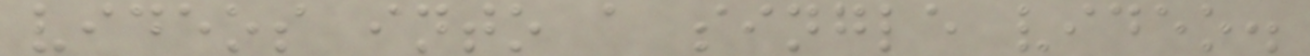videos into a single video.
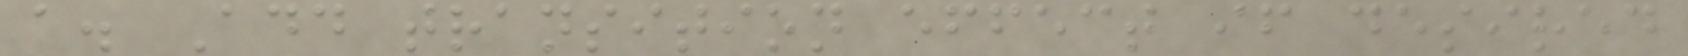a. Add transition effect if desired
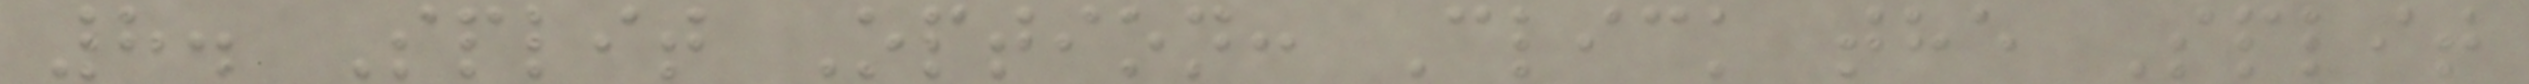8. Split Option: Click the Split
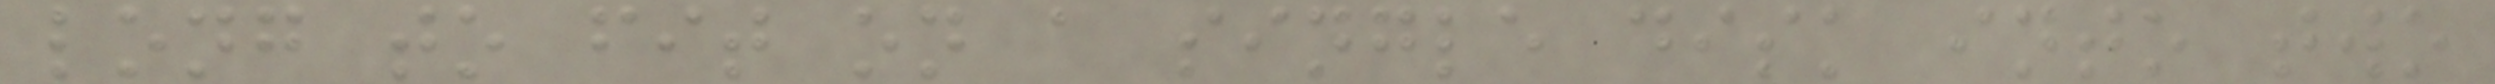long to fit on a single disk into two
